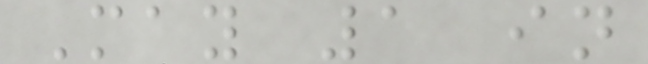May 1 in
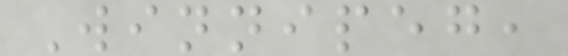Winnipeg,
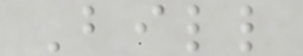Bill
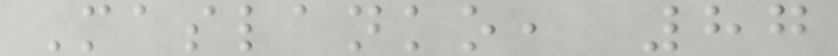Maslanko, 87
